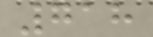718
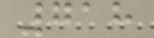718
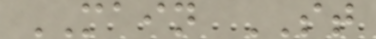MAIN ST
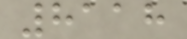8118
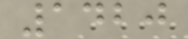1420
